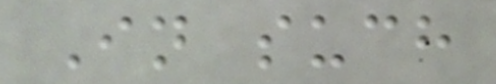In such
